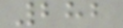282
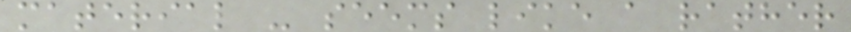material - seems like a rather
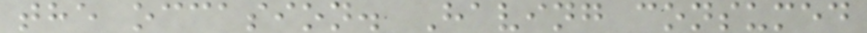the occasion. Having consumed
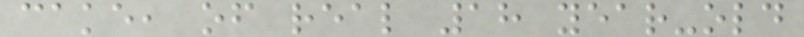cake, of real 18 year-old
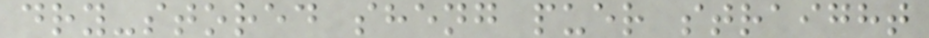dry-stored sheng puer straight
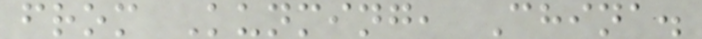from Kunming, China.
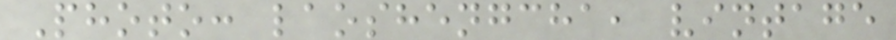Photo: laoshengcha, vintage
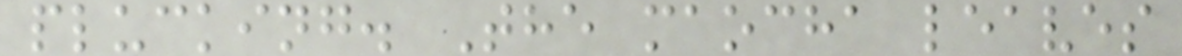plucking. The maocha leaves
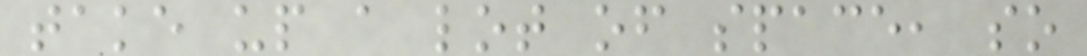take up a lot of space, so
